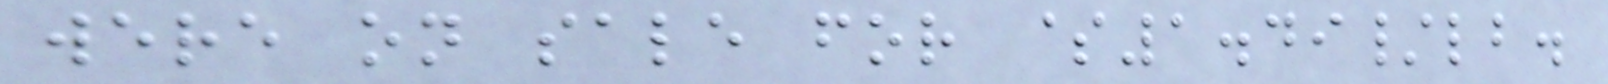were on sale for $1.49/lb.
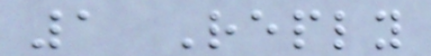1 Reply
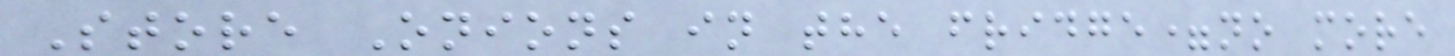Store Onions in the fridge=no more
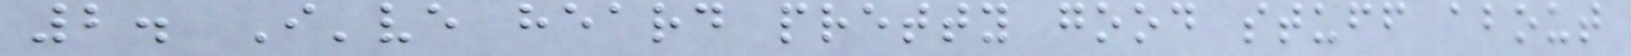2. I've heard pretty good stuff about
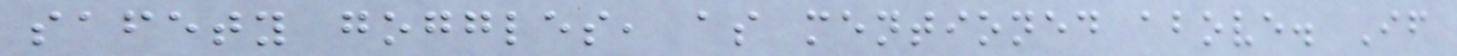safety goggles, as mentioned above. If
